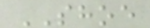SHOE
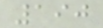190
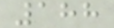188
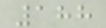188
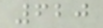620
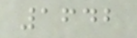1642
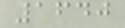1640
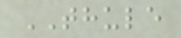THULE
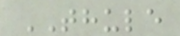THULE
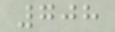708
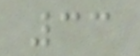33
